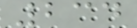234
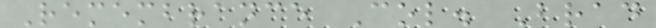Remembrance Col. Brad
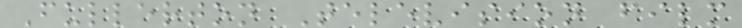Fullerton Television film
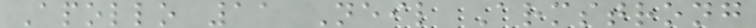Apollo 11 Neil Armstrong
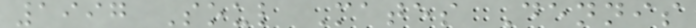1997 Soul Mates Dennis
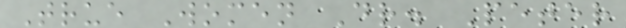True Women Dr. Peter
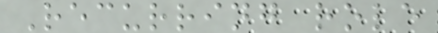Recurring role
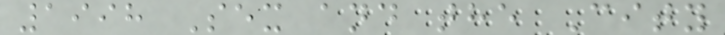1998 Sex and the City
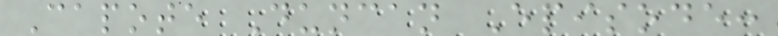Capote Duncan Episode:
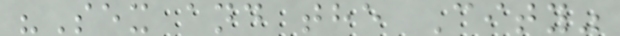"Sex and the City"
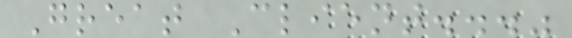Great Client..."
